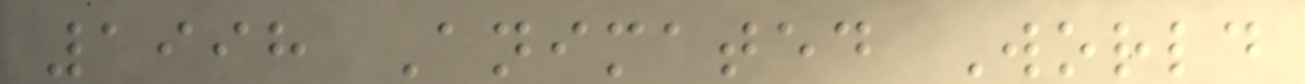1998 Animated World
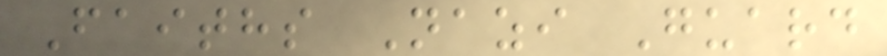Faiths Nazi Guard
